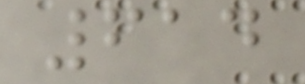614
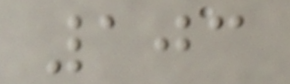103
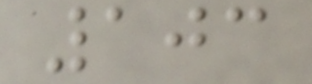103
